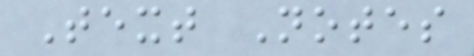Text Notes
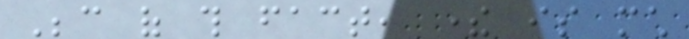Because of this fact, there is much
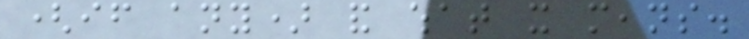(if any) and what it means.
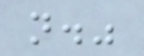not."
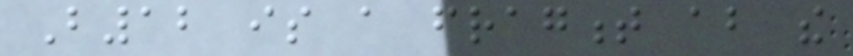B12 is a fragment about the
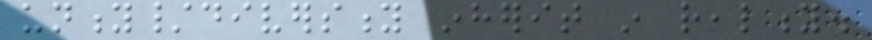unity/diversity inherit in reality.
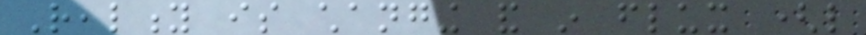Reality is changing and in flux (like
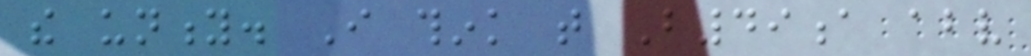the unity. I think that B49a above
